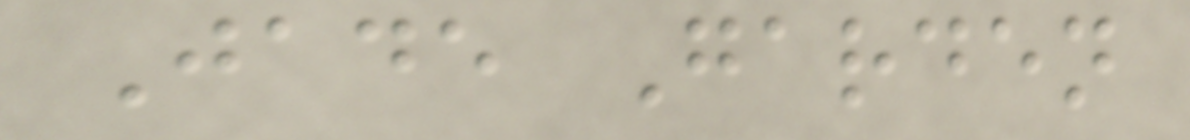Jade Garden
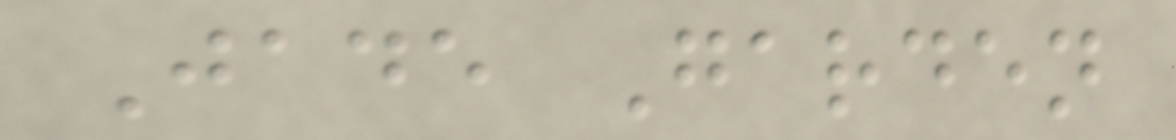Jade Garden
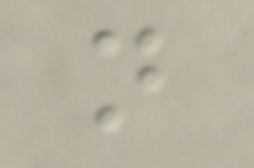n
